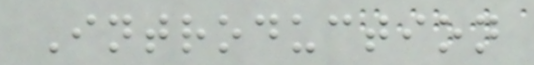Introduction
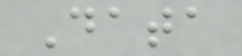Data
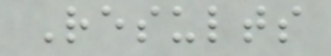Results
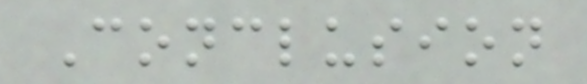Conclusion
